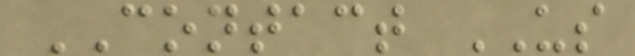CONTACT US
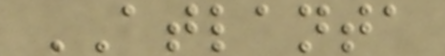ATLANTA
